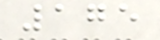175
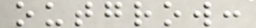outgrow:
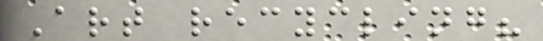Art recycling?
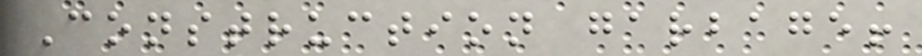Construction garbage!
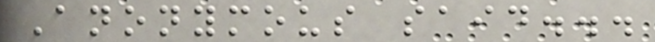Anonymous said...
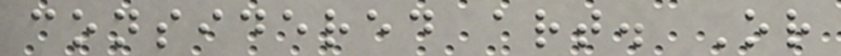considered art. Or
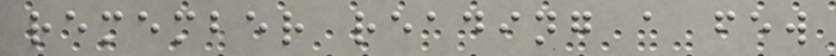remember reading a few
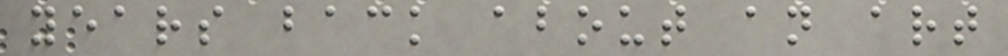years back about an art
